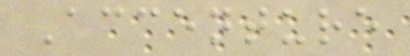Accenture
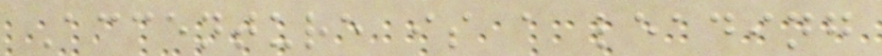Accenture is a leading
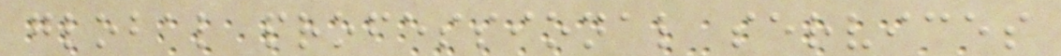global professional services
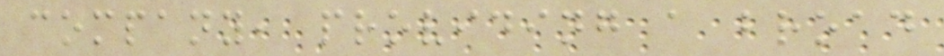company, providing a broad
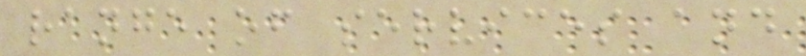range of services and
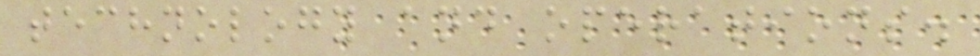technology and operations.
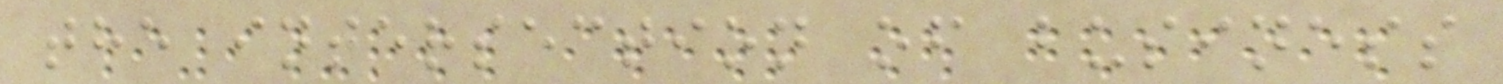the intersection of business
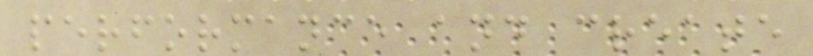performance and create
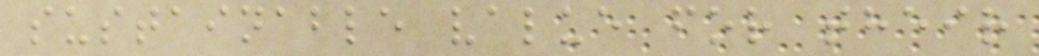sustainable value for their
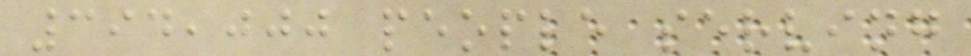394,000 people serving
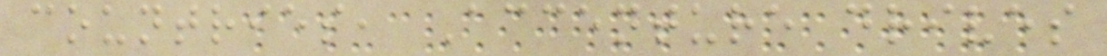countries, Accenture drives
